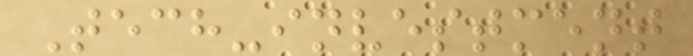Tech-investment
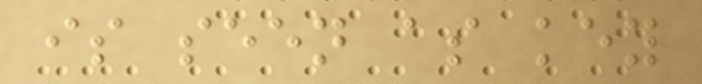is seen as key
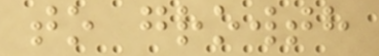to growth
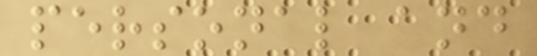personal and
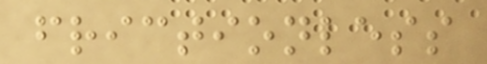frictionless
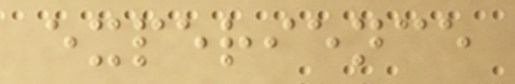experience
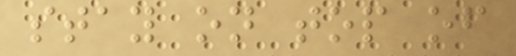stay on top of
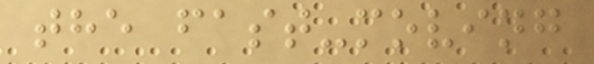the fast-moving
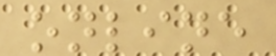online
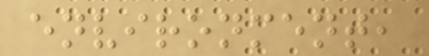environment,
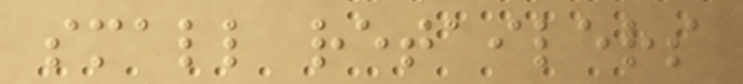small retailers
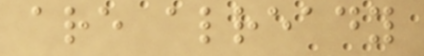are already
